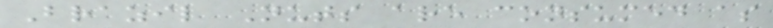Brazil Nuts are consumed as
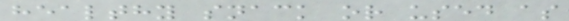healthy snack or used as
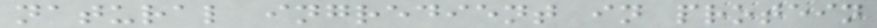natural ingredient in protein
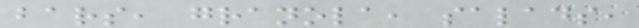bars, granola, salads,
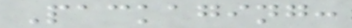Packaging:
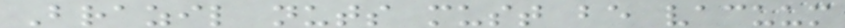Brazil nuts must be vacuum
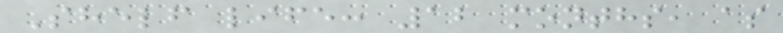Shelf life: 12 months, as
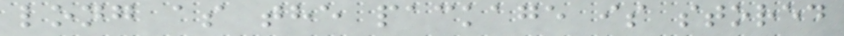long as the package is stored
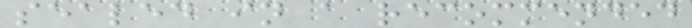sealed in a recommended
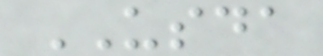USDA
